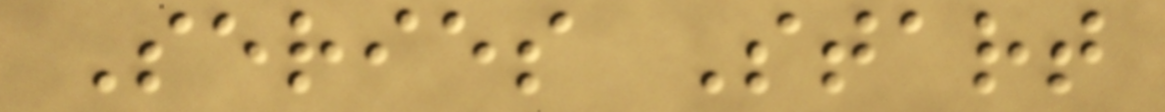Series Start
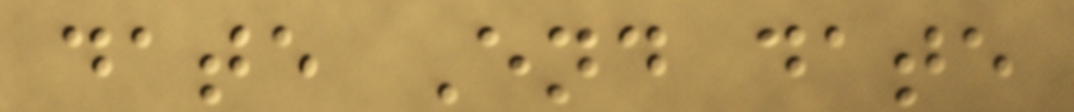date End date
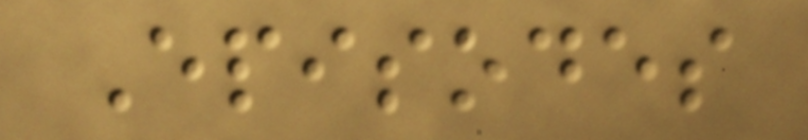Episodes
